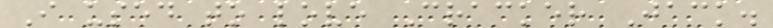I used to love Cracker Jack.
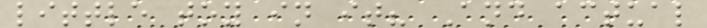little toy in it? And actual
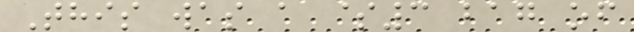This was a $3 bag of
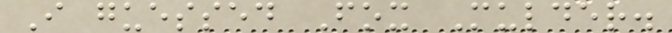I guessed Fox Mulder.
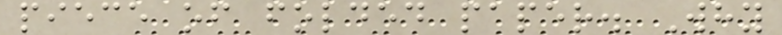piece of folded paper. Why
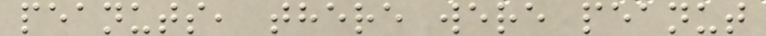peanuts, there were peanut
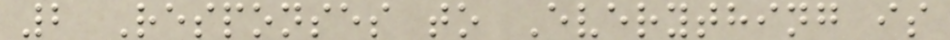2 Responses to Everything is
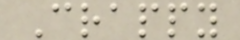Crappy
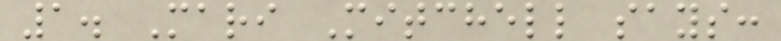1. Mari Mitchell says:
